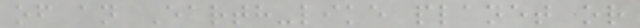of an Earth-like planet or
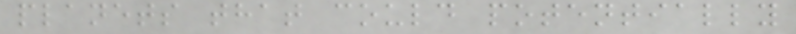planets that could potentially
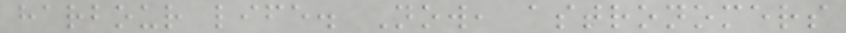harbour life. Now, astronomers
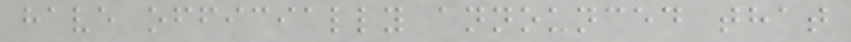have officially announced that
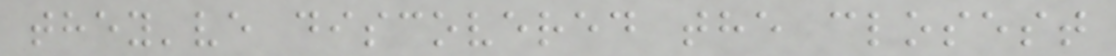they've discovered the closest
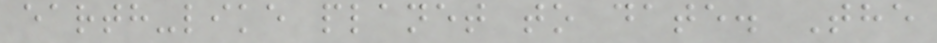earth-like planet to date. The
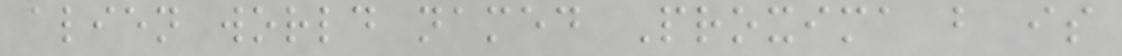alien world named Proxima b is
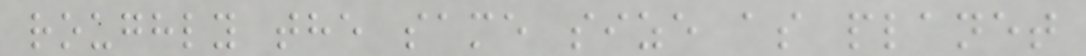roughly the same size as planet
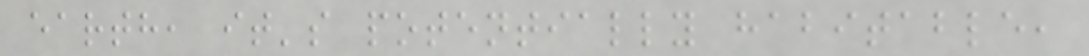earth, it's potentially habitable,
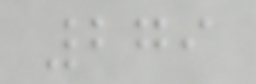279
